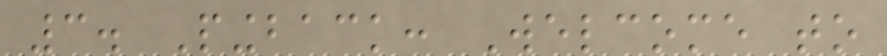3. Pingback: Welcome to
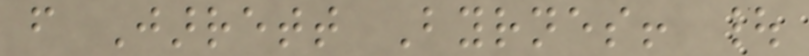from Jarrett Byrnes! |
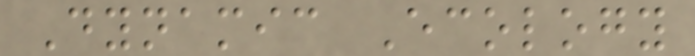Dynamic Ecology
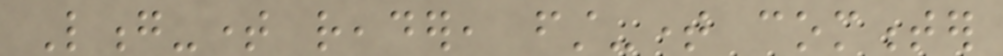Long-time reader, first-time commenter
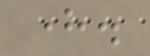here.
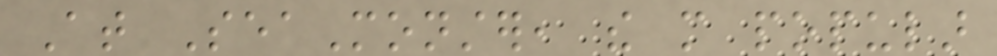At SeaMonster, the more popular
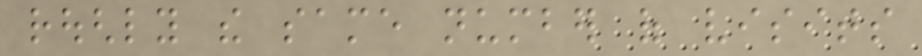roughly the same number of visits
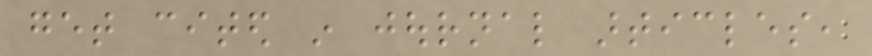get cited in journal articles,
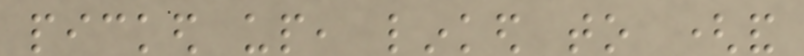picked up, linked to (and
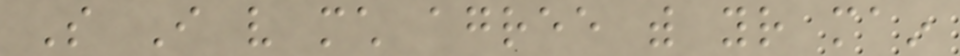So I very much agree with your main
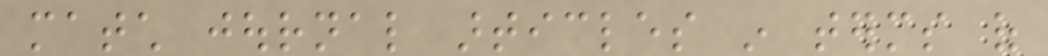match journal articles in terms of
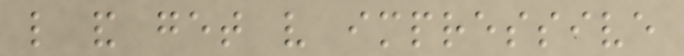like and get very impressive
